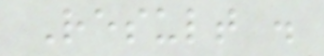Result .
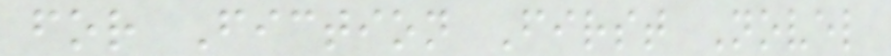for Fiction First Novel
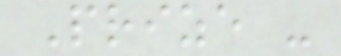Prize -
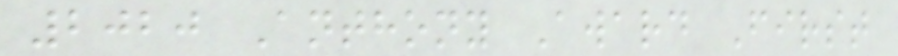2020 Anthony Award First
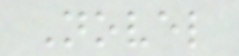Novel
